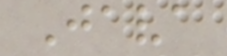Java
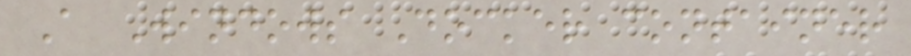A Windows Docker container
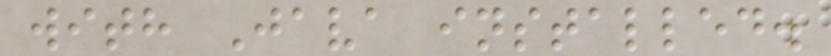with Java installed.
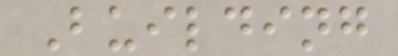Building
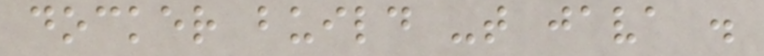docker build -t java .
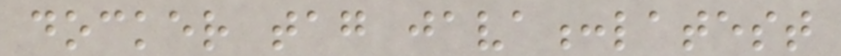docker tag java:latest
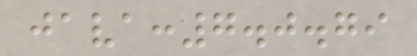java:7.0.79
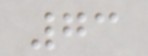73
